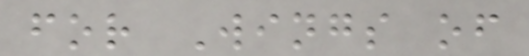for Wings of
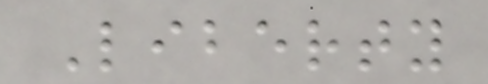Liberty
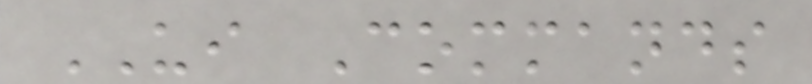UI Commands
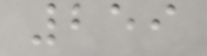259
